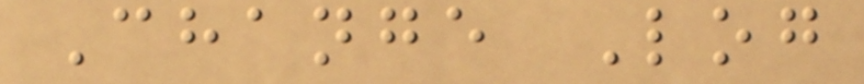Change Log
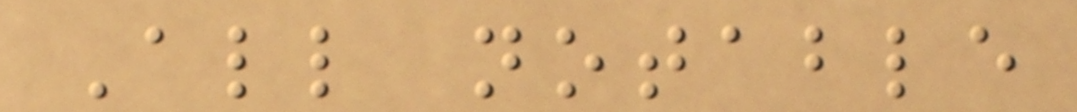All notable
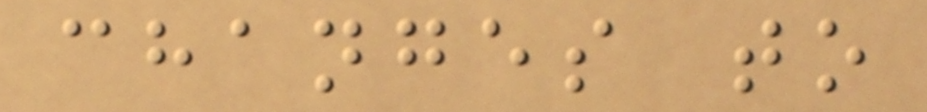changes to
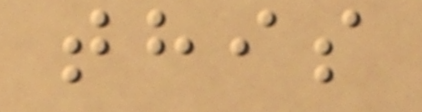this
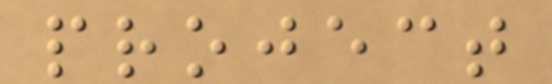project
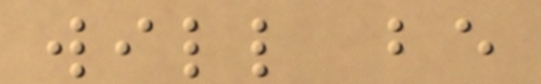will be
